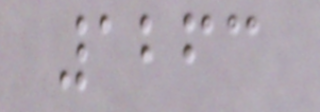1263
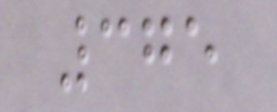375
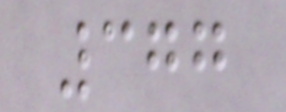377
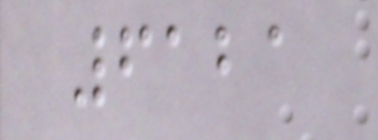6121
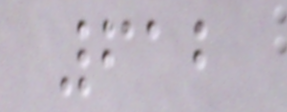612
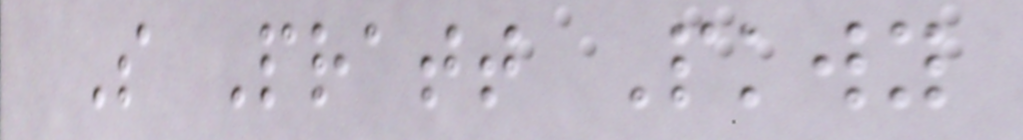S Pratt Pkwy
